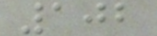102
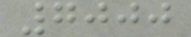7000
